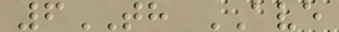6TH AVE
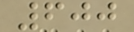600
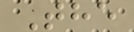The
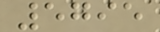5795
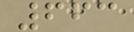663
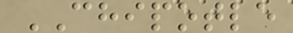CHIPOTLE
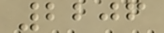2206
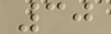30
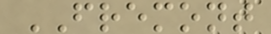FREMONT
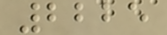2225
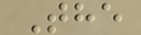The
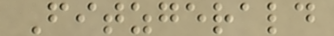Fitzgerald
